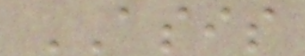ASIS
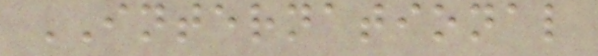INTERNATIONAL
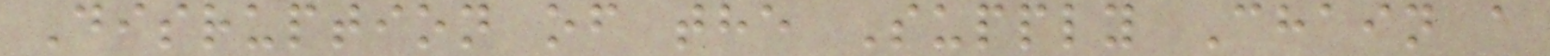Disruption of the Supply Chain a
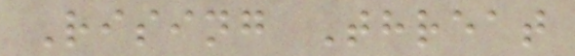Rising Threat
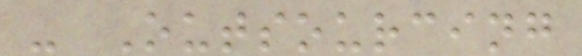- Outsourcing
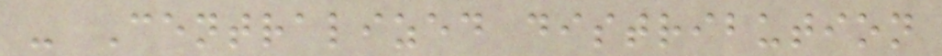- Centralized distribution
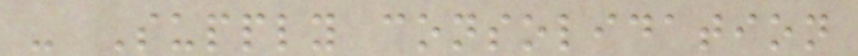- Supply consolidation
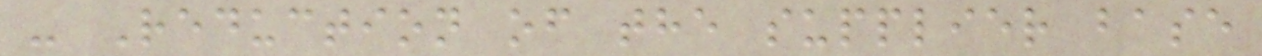- Reduction of the supplier base
